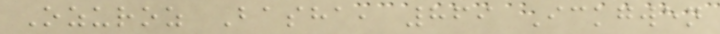Ozuroz Basha, 869 Ickgwen
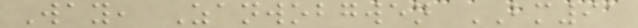Way, Zanwobgwen BM91
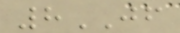8JF
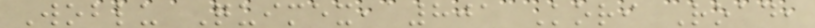Woblu Quimex, 801 Kori Road,
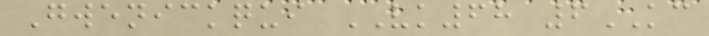Gwenickqui VK68 6KC
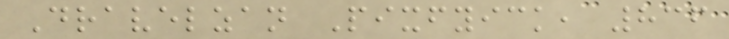Dravelzan Pixfyick, 836
